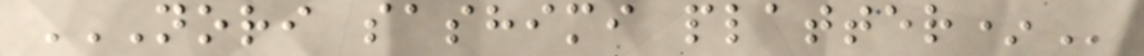NORI SASHIMI PLATTER*
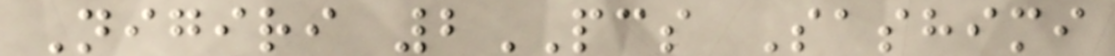Nigiri 2PCS Sashimi
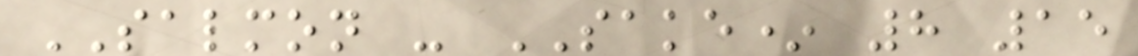SALMON - SAKE* 8 15
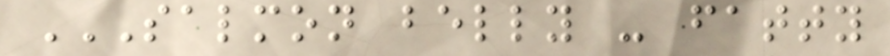SALMON BELLY - FATTY
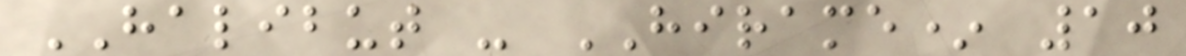HALIBUT - HIRAME* 10
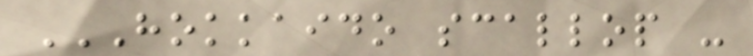HOKKAIDO SCALLOP -
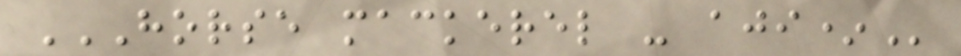HORSE MACKEREL - AJI*
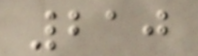210
